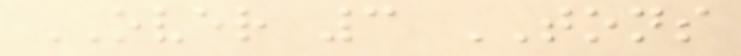OVER 3 TONS
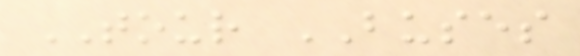TOUR BUSES
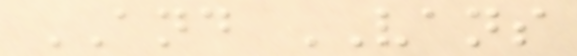AND VANS
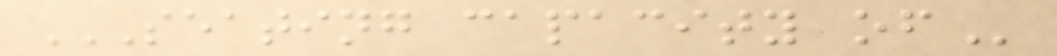SEATING CAPACITY OF
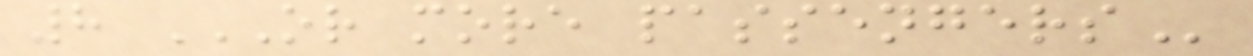8 OR MORE PASSENGERS
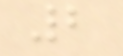2
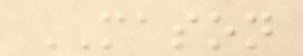MASON
